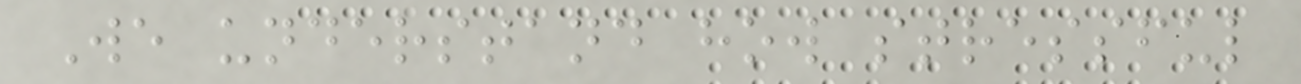We understand how stressful
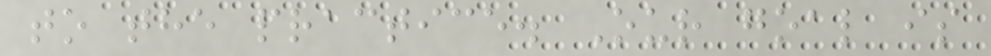to the practice. Our goal is
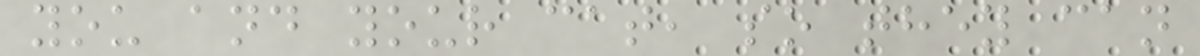you and your cat, so they can
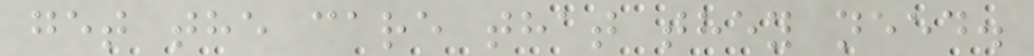get the care that they need.
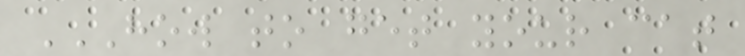HOW TO GET YOUR CAT
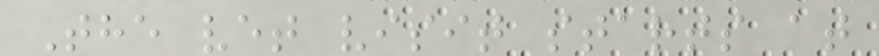The vet visit starts at
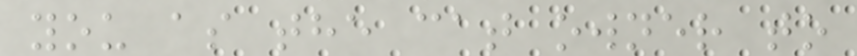you as the cat owner to
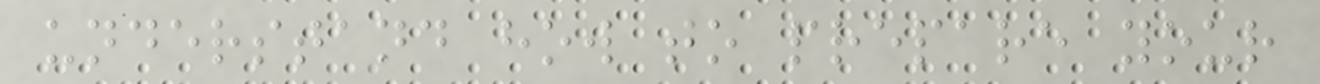understand how to prepare your
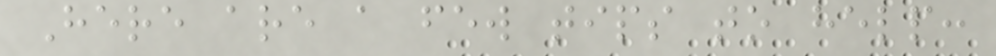Here are a few tips to help:
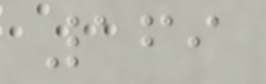169
